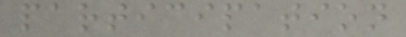participation
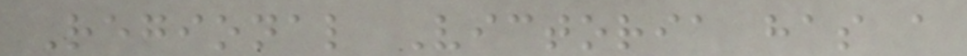Regional Victoria has a
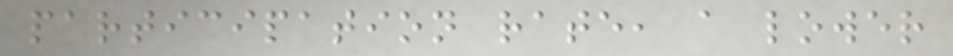participation rate, a lower
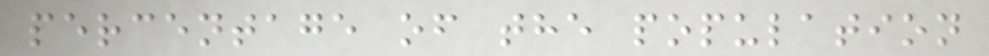percentage of the population
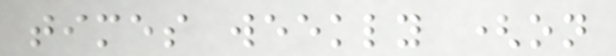times weekly (on
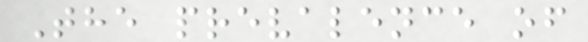The prevalence of
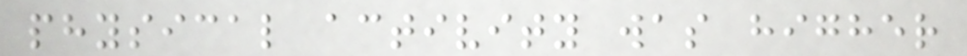physical activity was higher
